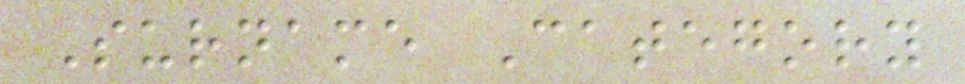Surname Category
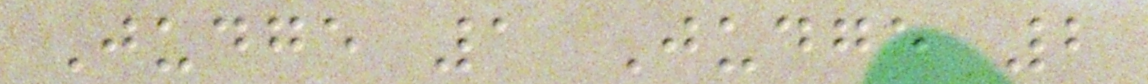Judge 1 Judge 2
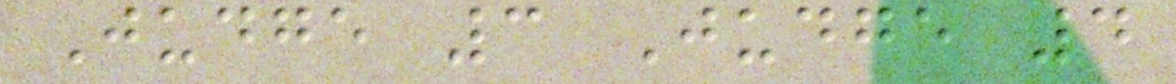Judge 3 Judge 4
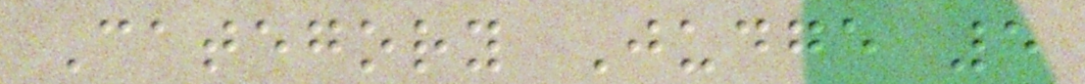Category Judge 5
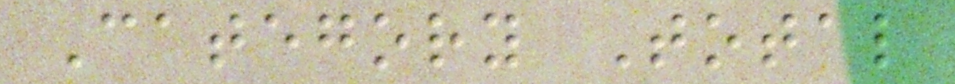Category Total
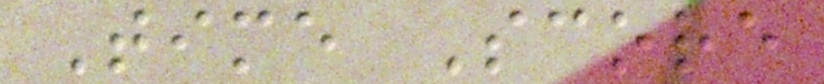Time Score
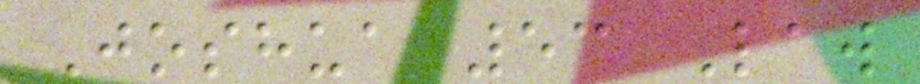Joshua 53 Law
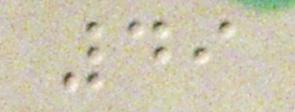49
